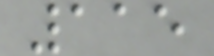115
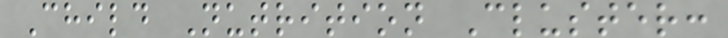Child Nutrition Cluster:
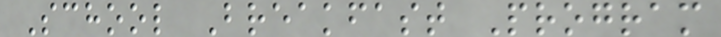School Breakfast Program
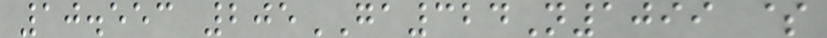10.553 205GA324N1099 $
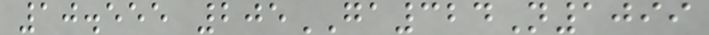10.555 205GA324N1099
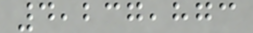4,237,873
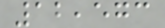12,573
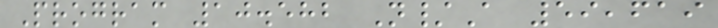Program 10.582 N/A 59,619
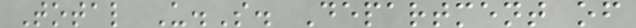Total U.S. Department of
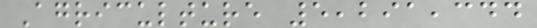Agriculture 5,291,344
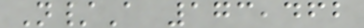N/A 173,462
